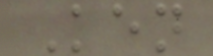Ken
